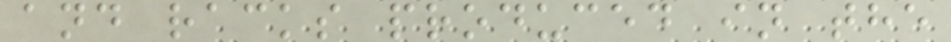and racks produced in the
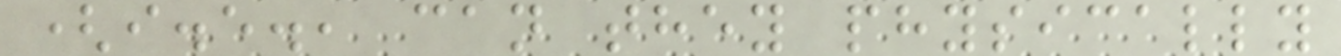(i.e., can they physically
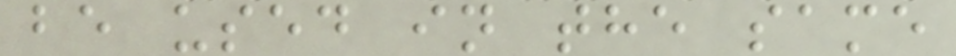be used in the same
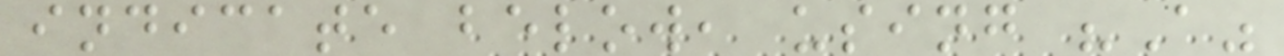indicate below, using "A"
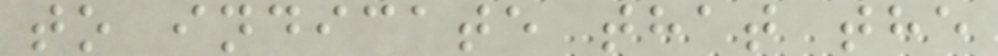to indicate that the
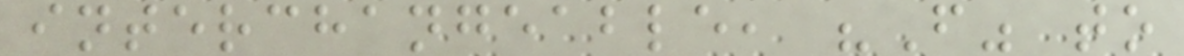interchangeable, "F" to
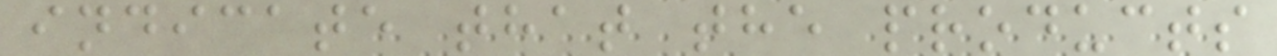indicate that the products
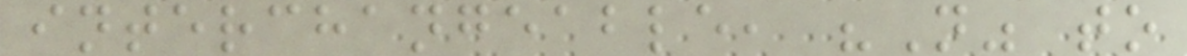interchangeable, "N" to
